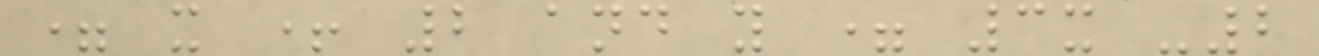= x + 2 and y = 3x -2
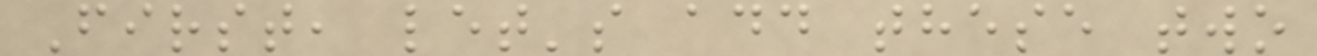First, let's add these two
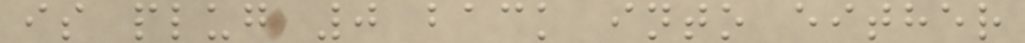is plug 0 back into either
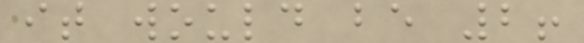it would be 2!
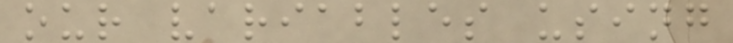our variables using
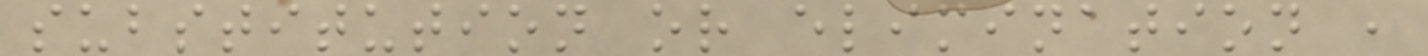substitution or elimination ,
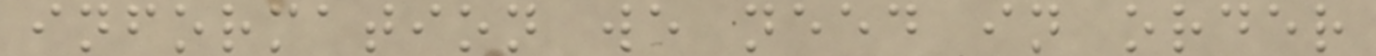information we need in order
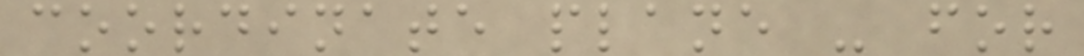coordinate plane - for
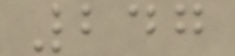247
